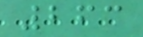263
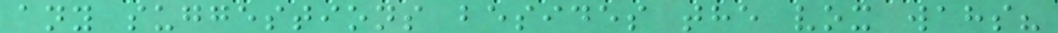any suggestions besides the vox wahs?
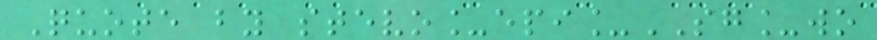Quote by stevo_epi_SG_wo
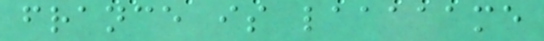france is laaaaame
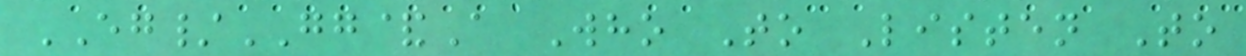EG/GG&A Who To Listen To
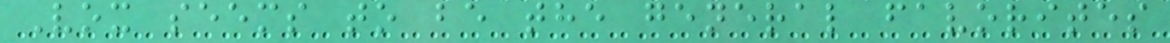Vox seems to be the general favorites
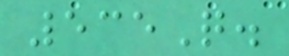535Q.
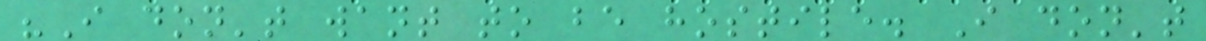"I don't want to be hostile. I don't
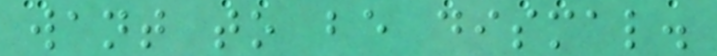want to be dismal.
